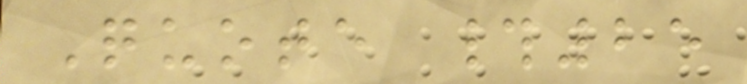Quote #25
